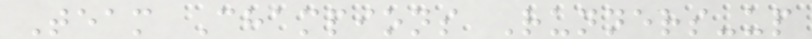Team Champions Runners-up
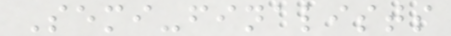Semi-finalists
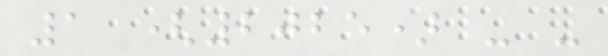1 (2025) - -
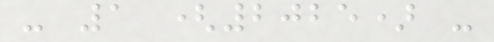- 1 (2025) -
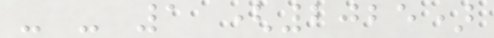- - 1 (2025)
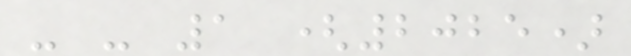- - 1 (2025)
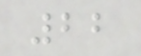22
